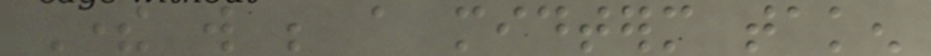There will be a midterm taken
